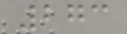273
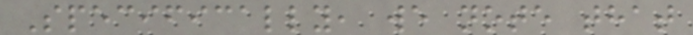Specifically, we note that
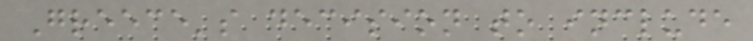Greece's decision to include
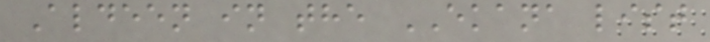Aldeen in the EKANA list
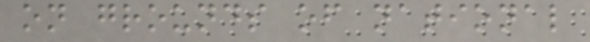on grounds of national
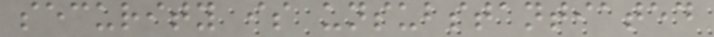security is unsubstantiated
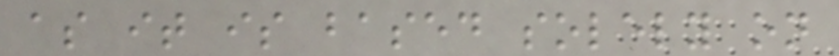as it is based solely on
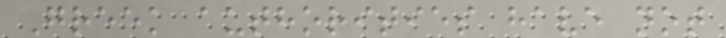Greek authorities have not
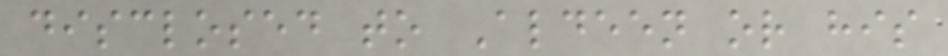disclosed to Aldeen or his
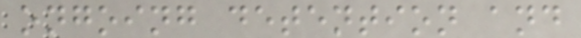ongoing detention and
